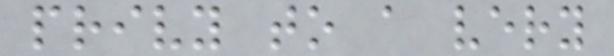privy to a very
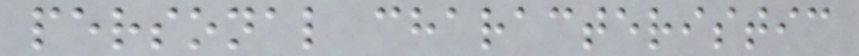personal characteristic
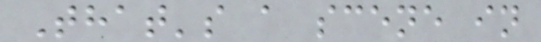That's a scene in
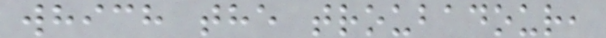which the troubadour,
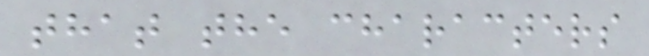that the characters
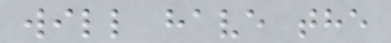will have the
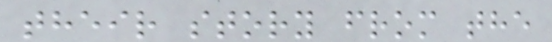their story from the
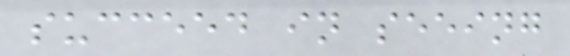succeed in seeing
